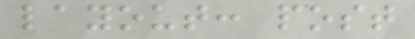layout: post
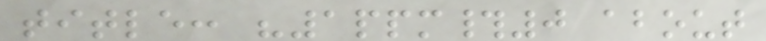title: "1ppm#0 about
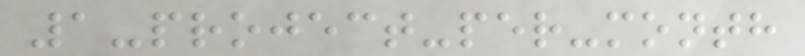1-project-per-month
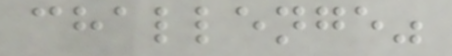challenge"
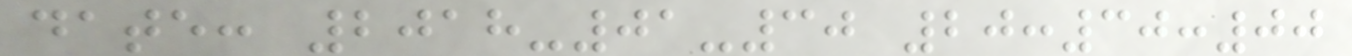date: 2018-01-30 20:30:00
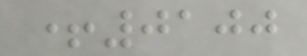+0100
